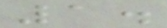1.
